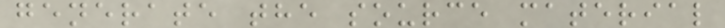generate the source material
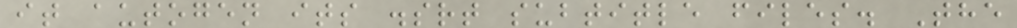it autogen its .srt subtitle files. The
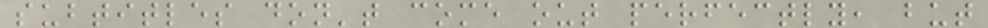subtitles don't come out perfectly, but
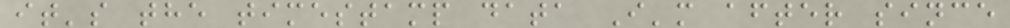it's the timestamp data I'm after since
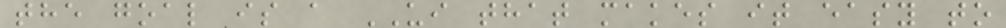the goal is a UI that makes it easy to
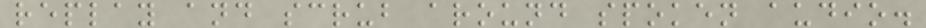replay and scrub around spoken audio.
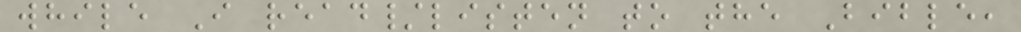while I read/listen to the Bible,
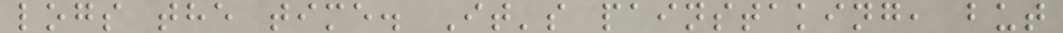logs the time. It's painstaking, but
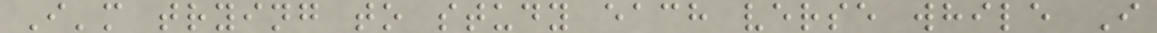I'm trying to study each verse while I
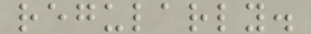regularly.
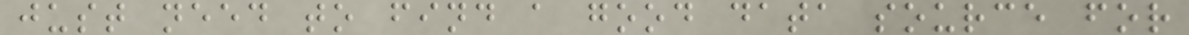just need to find a good data source for
